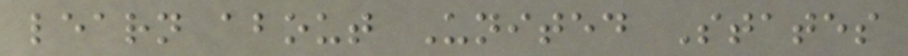learn about United States
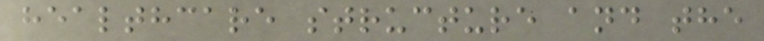healthcare structure and the
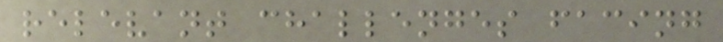relevant challenges facing
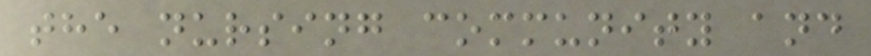the nursing community and
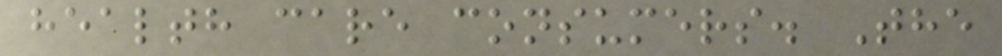health care consumers. The
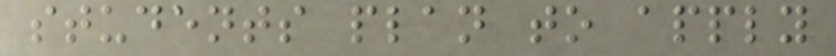students plan to apply
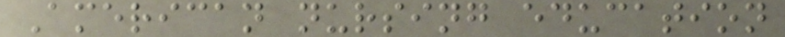American nursing education
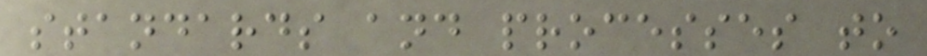standards and processes to
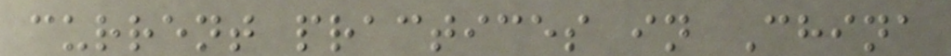current practices in China
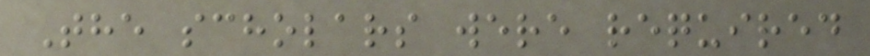The scholars were required
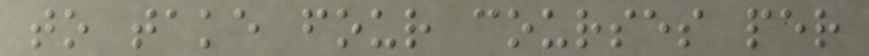to take four courses per
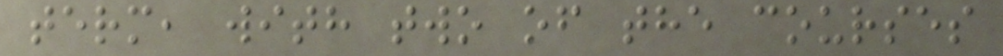term, with two of the courses
